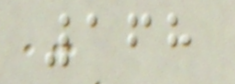168
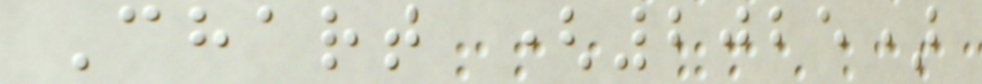Chart (2025)
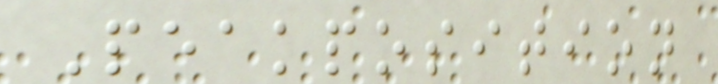Peakposition
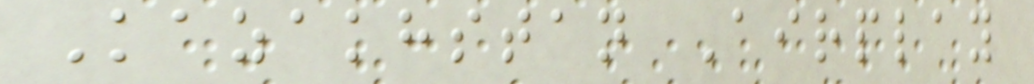Kazakhstan Airplay
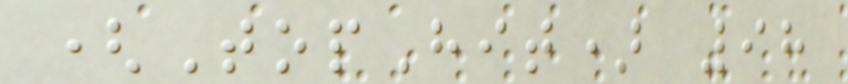(TopHit) 98
